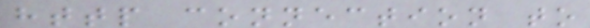http connection to
